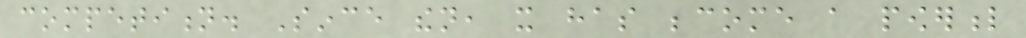competition. Since then, it has become a powerful
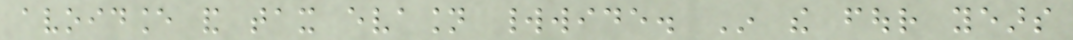avoidance and tax evasion worldwide. In the four years
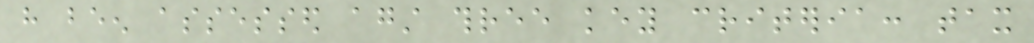have been assessed against three key criteria: tax
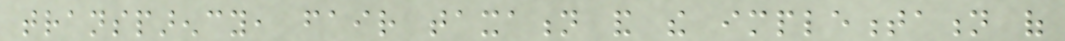transparency, fair taxation and the implementation of
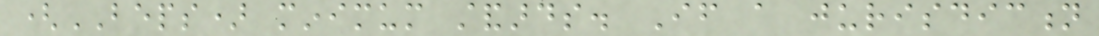(BEPS) minimum standards. If a jurisdiction
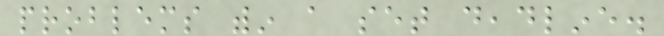problems within a set deadline.
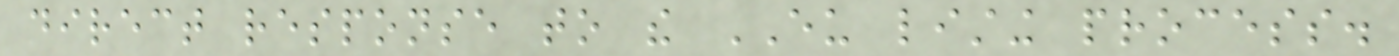direct response to the EU listing process.
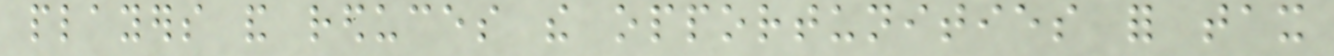players and reduces the opportunities for tax
